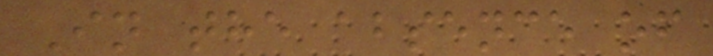In the absence of
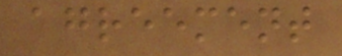agreement
